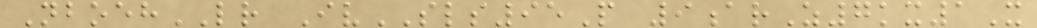NboehLR IvSLS95P 9arZ7kx1X
